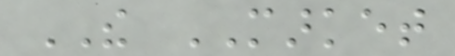THE MARKET
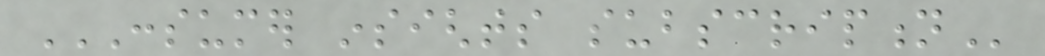CONSUMER INSIGHTS SUBSCRIPTION
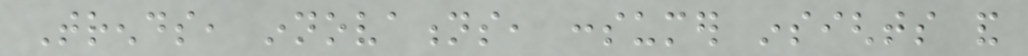Trends, innovations, consumer insights and
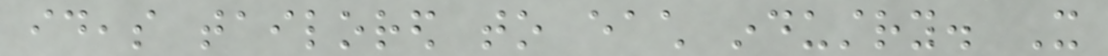ideas tailored to each industry. It
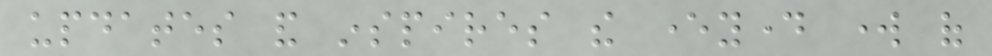updates and inspires the everyday work of
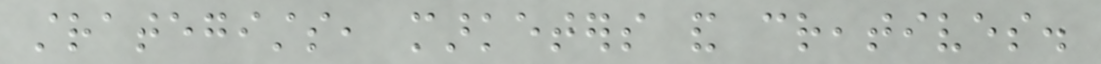strategists, marketers and creatives.
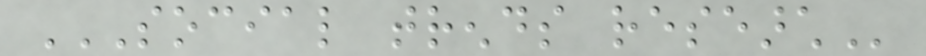SOCIAL TRENDS RESEARCH
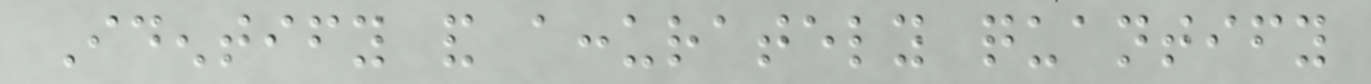Identify and accurately quantify
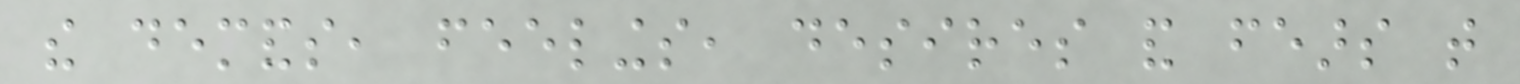the demands, feelings, desires and fears that
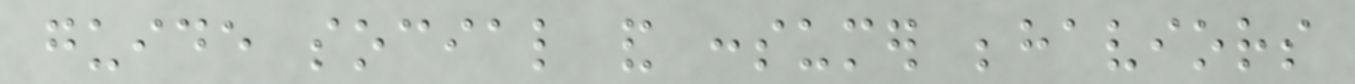guide social and consumer behaviors
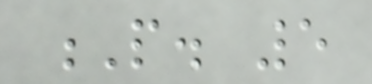P. 5
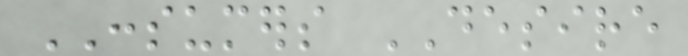CONSUMERS DESIRE
